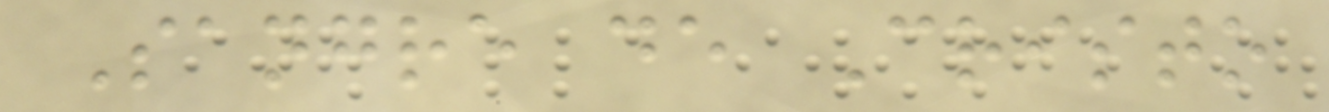Sangre de Cristo
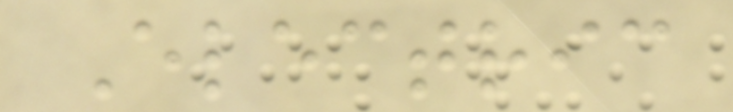Electric
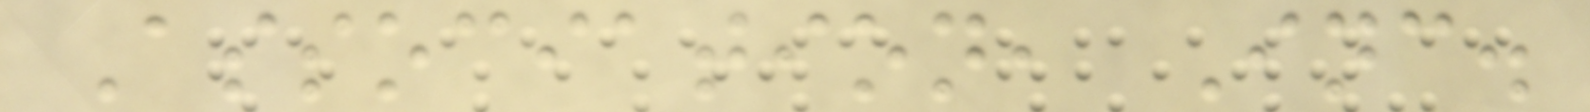Association, Inc.
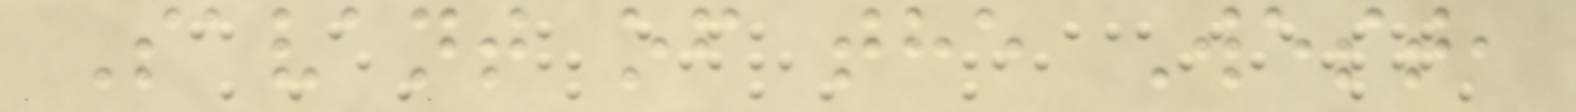Savant of the West,
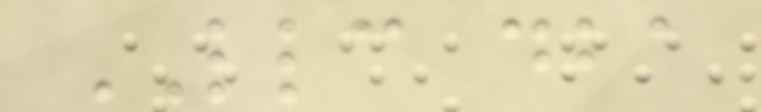LLC dba
